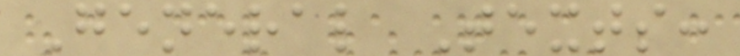General Texts:
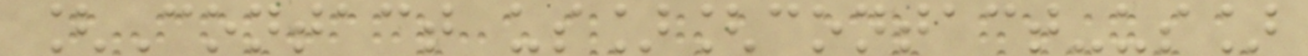[Contact us][contact-us]
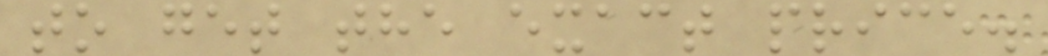to get the exact price.
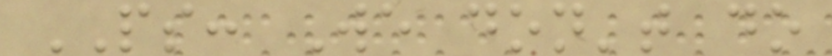PS: We don't do
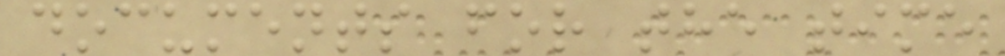documents for the time
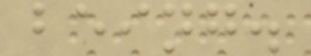being.
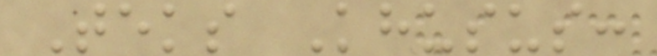Teks Khusus:
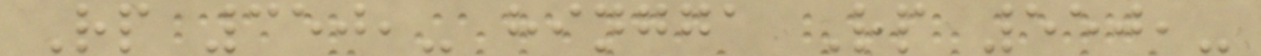Rp 350,- hingga Rp 550,-
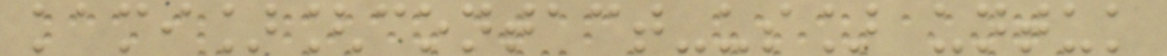kami][contact-us] untuk
